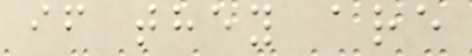if they are
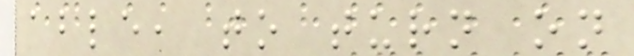able, to turn on
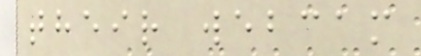their webcam
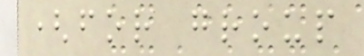(for group
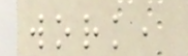work,
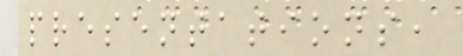presentations,
